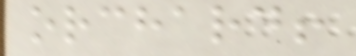orchard!
